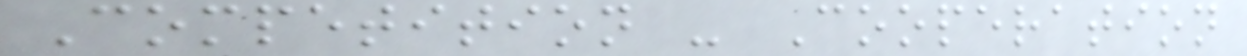Competition - Cooperation
